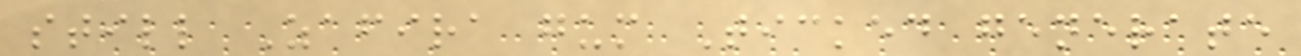still Zafira gum Ticked generate
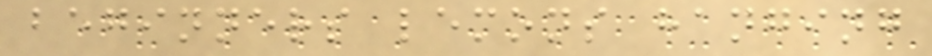beginners lemons hanging
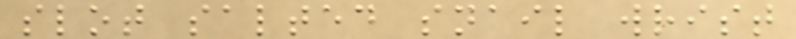slot salted snail wrist
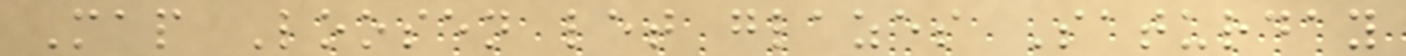Map Loosen let glazes Saturday
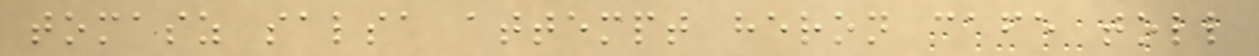tomasz salsa attempt heron cafe toll
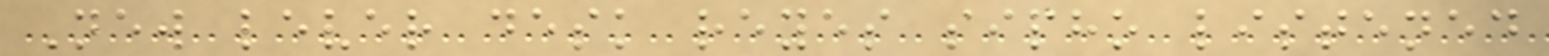New lever desk reyes sipho listened
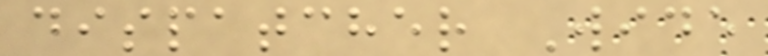dispatcher Wide
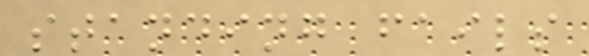standing fails
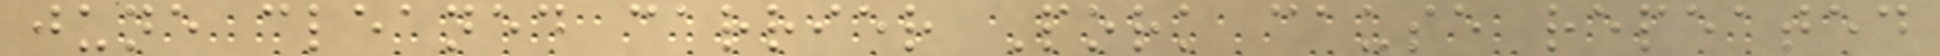june cleaned carrier Pork cause repeated
